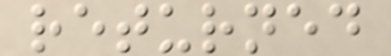returned
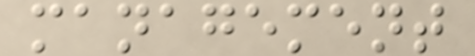management
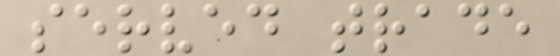served trade
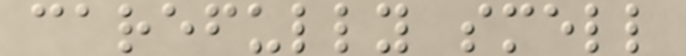carefully smell
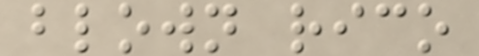blown rico
